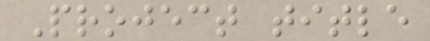Project title
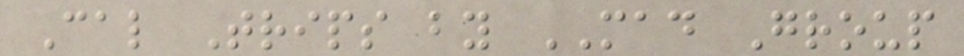Cal Trips by MAD Group
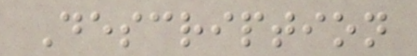Description
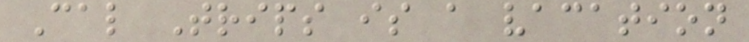Cal Trips is a vacation
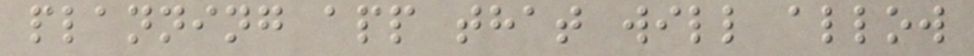planning app that will allow
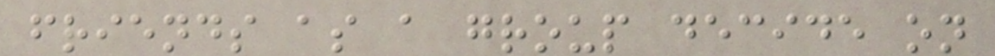friends as a group decide on
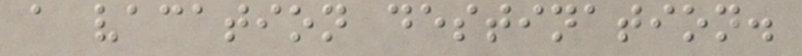a vacation destination.
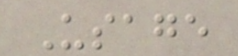Usage
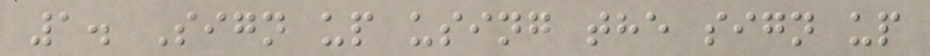1. Sign up using the sign up
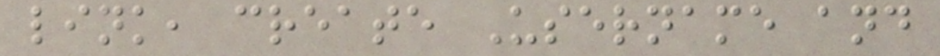link, create Username and
